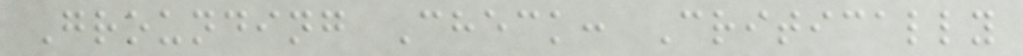Grounding Check: Critically
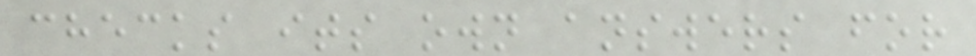checks its own answers for
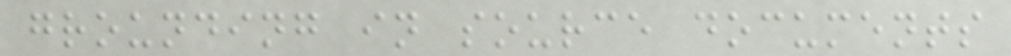grounding in source documents
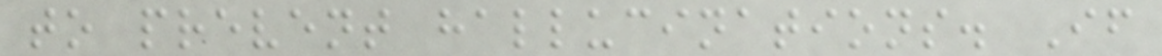to prevent hallucinations. If
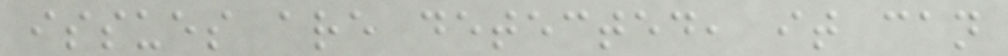issues are detected, it can
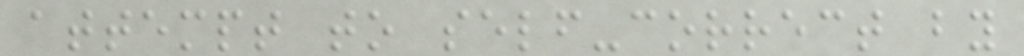attempt to self-correct by
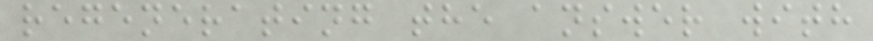regenerating the answer with
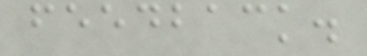feedback.
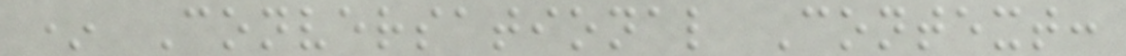* Conversational Context:
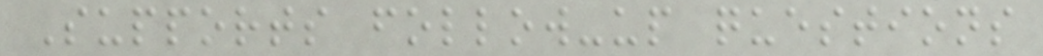Supports follow-up questions
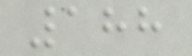188
